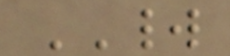WORLD
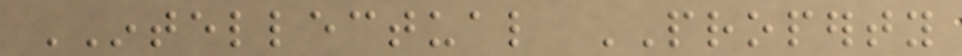INTELLECTUAL PROPERTY
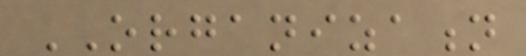ORGANIZATION
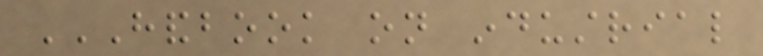HANDBOOK ON INDUSTRIAL
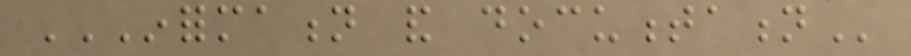INFORMATION AND DOCUMENTATION
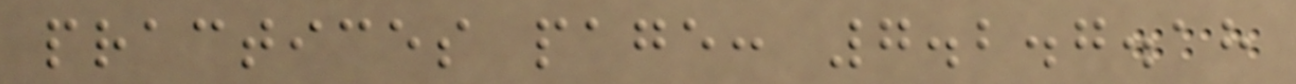practices page: 7.2.7.18
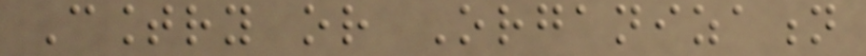Country or Organization
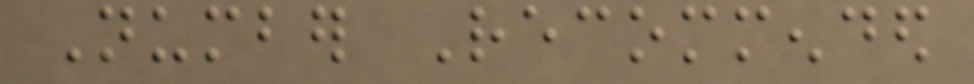Number Recommended
